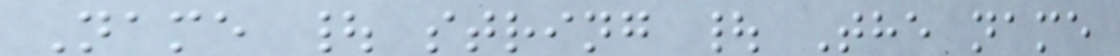Name | string | The name
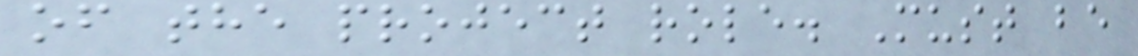of the project role. Must be
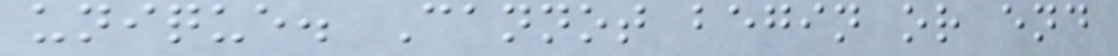unique. Cannot begin or end
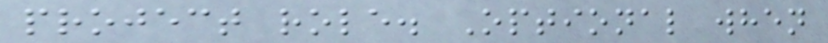project role. Optional when
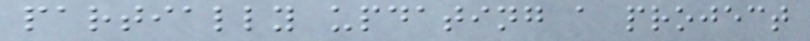partially updating a project
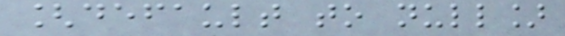[default to null]
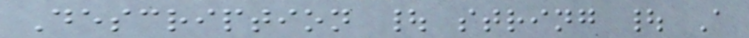Description | string | A
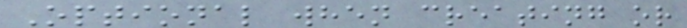Optional when creating or
